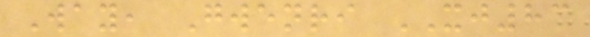Way, Gwenri XJ83
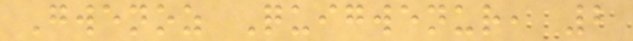Gwenoz Quigwenur, 2
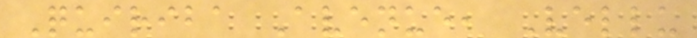Quiriba Avenue, Vellu
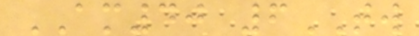AM40 6TW
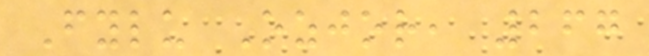Fylu Ozjor, 267
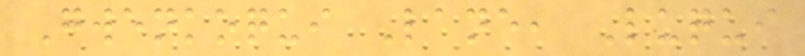Gwenkoqui Lane, Luqui
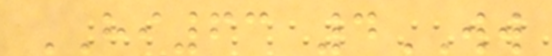HI63 4WW
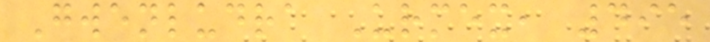Gwenludra Urmex, 495
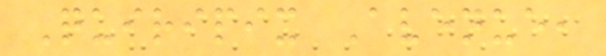Quiripix Avenue,
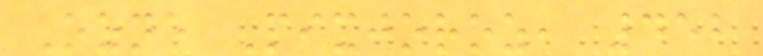Ozne Pixjoroz, 452
